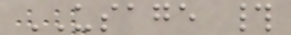USAGE #
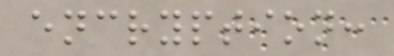encryption:
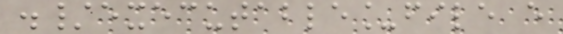./executable_file e
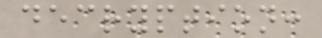decryption:
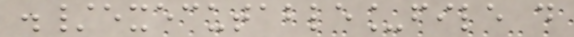./executable_file d
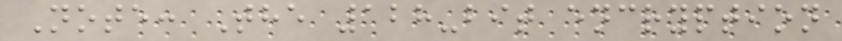Note: The 128-bit encryption
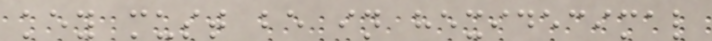key must be in hexidecimal
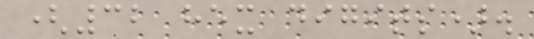(32 hex digits).
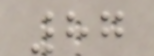87
